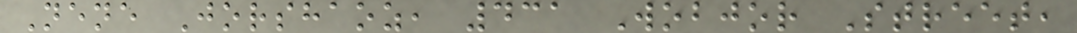Nene Jorshaoz, 431 Wobjor Street,
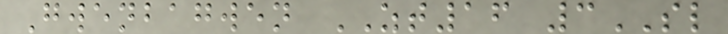Gwenbagwen ZT16 3SL
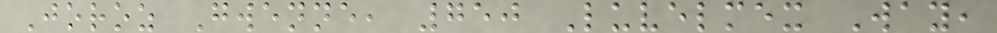Joroz Gwenne, 750 Luvelmex Way,
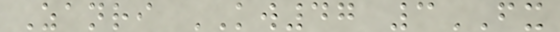Zanri KW47 3FX
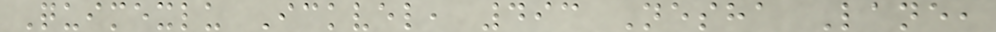Quimexlu Ickvel, 493 Nesha Lane,
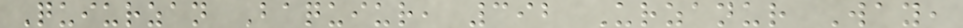Quiurzan Baquiur, 392 Urzanur Way,
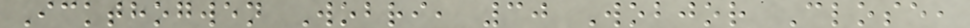Ickthogwen Wobri, 30 Wobjor Close,
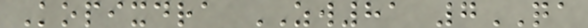Kopixdra ZW81 7QA
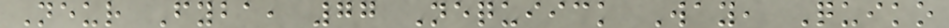Neur Fyba, 77 Nequiick Way, Quiko
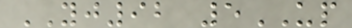YJ92 5UP
